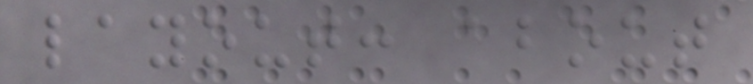layout: about
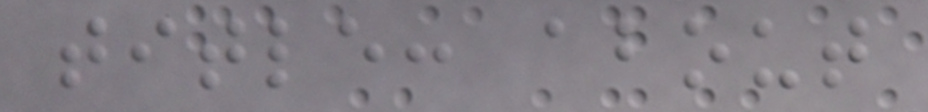title: about
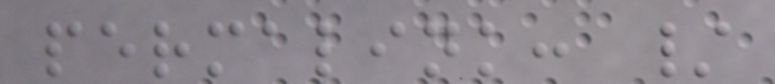permalink: /
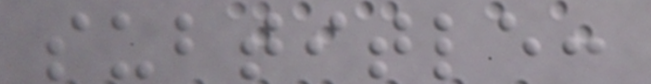subtitle:
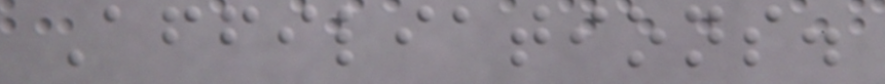Affiliations.
